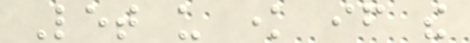Let us know if the
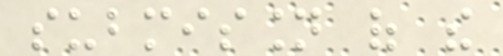submission of the
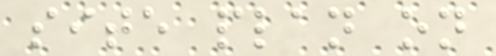site plan on
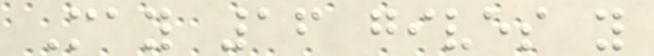May 16 gives you
